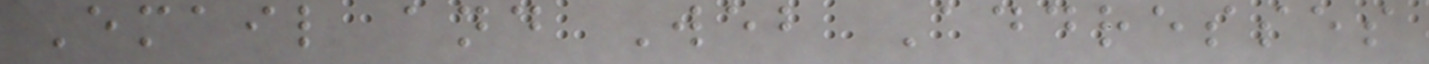Email and Web Addresses
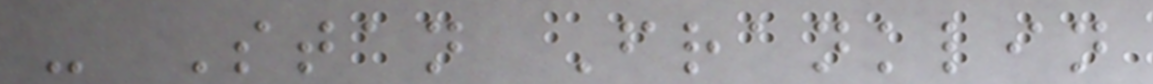- Stan Franklin
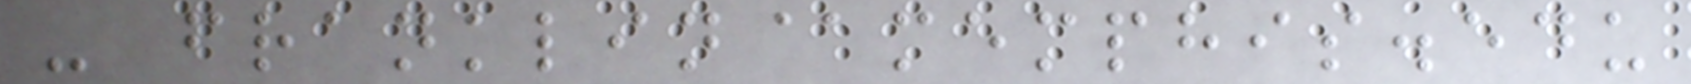- franklin@memphis.edu
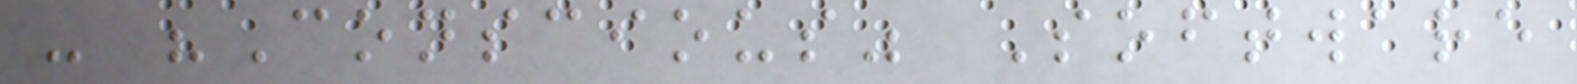- "Conscious" Software
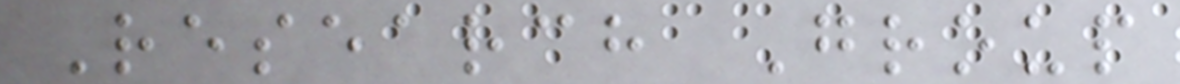Research Group
